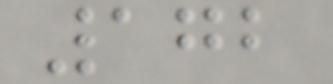172
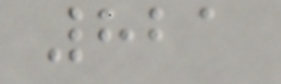821
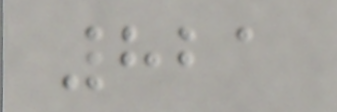821
